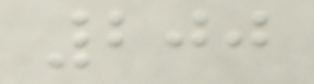200
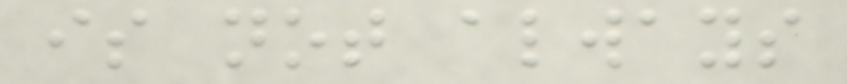is not always
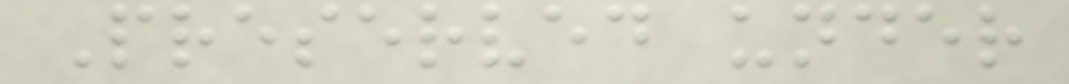Preserved under
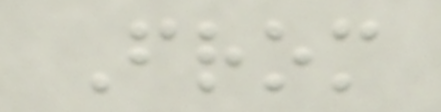From
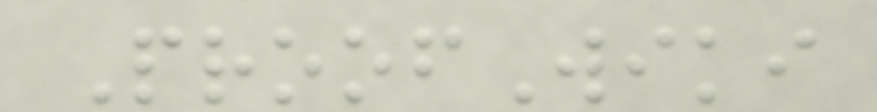ProofWiki
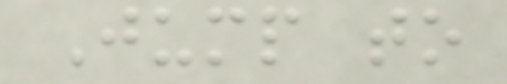Jump to
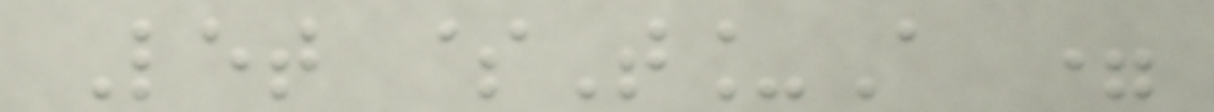Let $T_A =
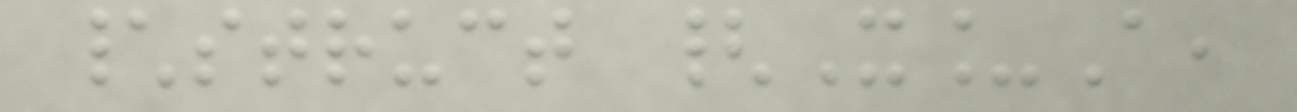\struct {X_A,
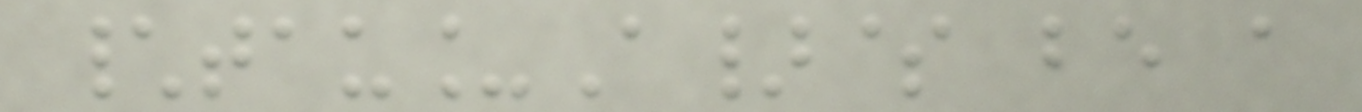\tau_A}$ be a
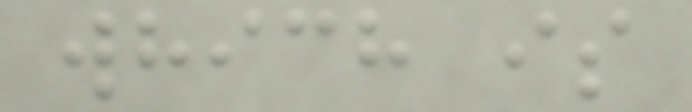which is
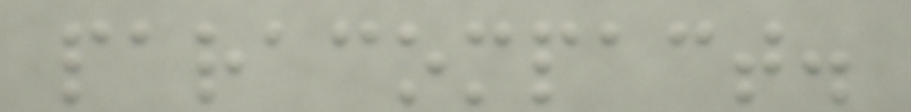paracompact.
